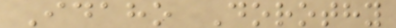Idaho Dorothy
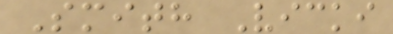Smith Vicki
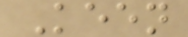Keen
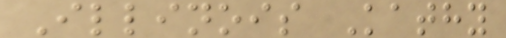Illinois Kathy
